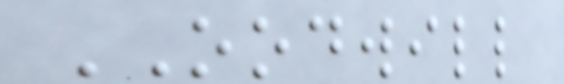OODWILL
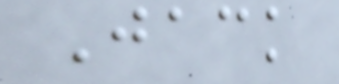Jack
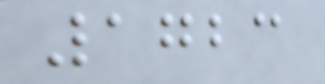1723
